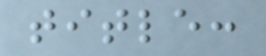title:
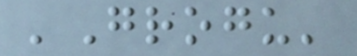'Grogu'
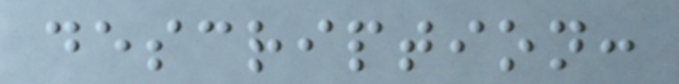description:
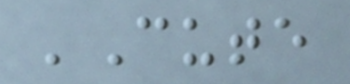'Cute
